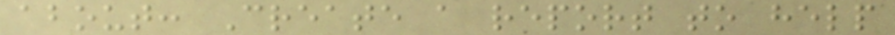about: Create a report to help
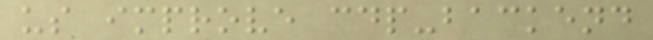us improve cdp-backend
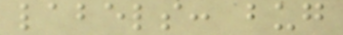labels: bug
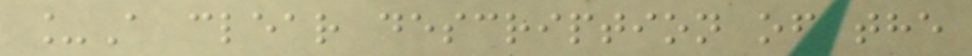_A clear description of the
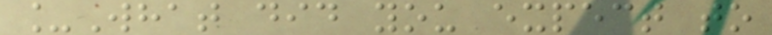_What did you expect to
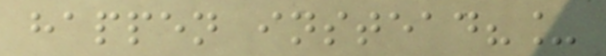happen instead?_
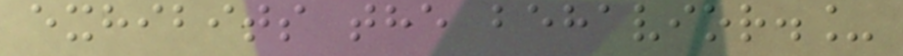exhibits the behavior._
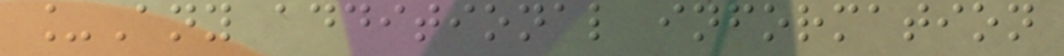_Any additional information
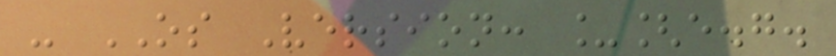- OS Version: _[e.g.
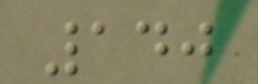140
